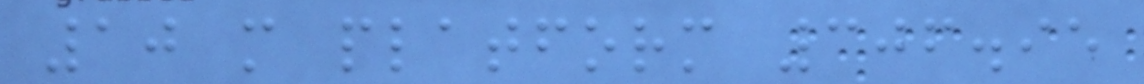10 m platform 306.95
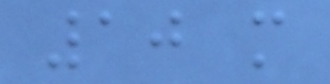10 m
